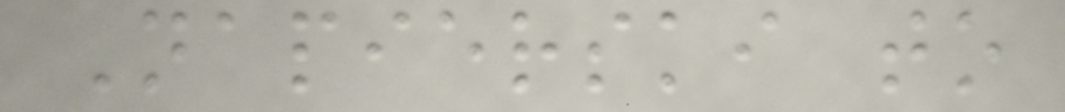Napierski to
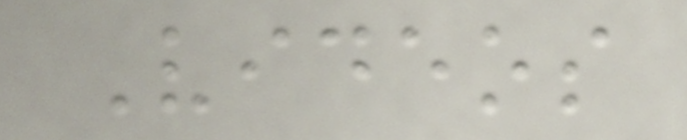Videos
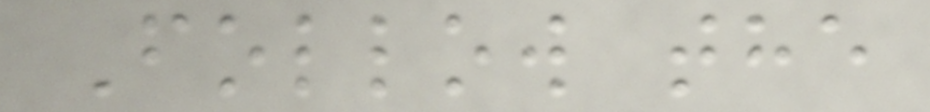Follow the
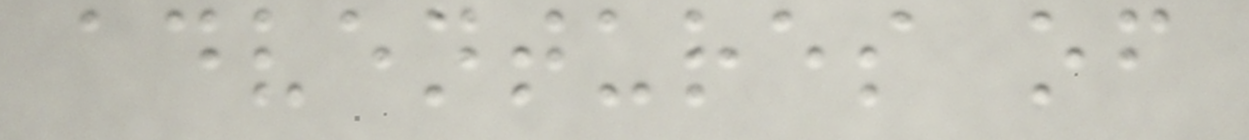adventures of
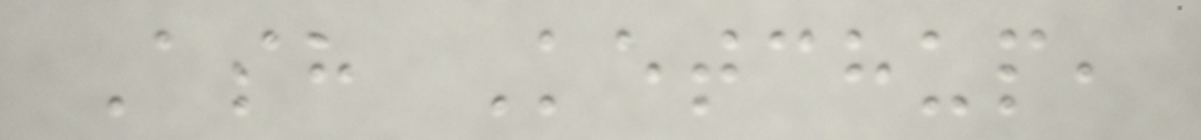Ash Ketchup,
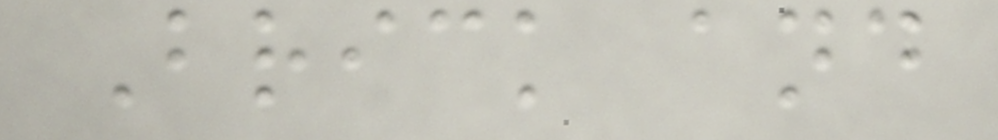Brick and
